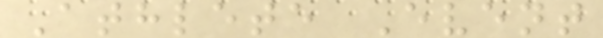Athlete Event
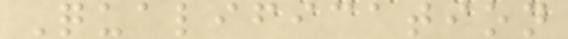Qualification
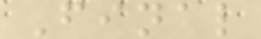Final
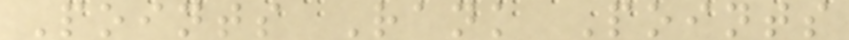Points Rank Points
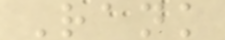Rank
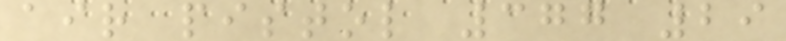air pistol 377 29
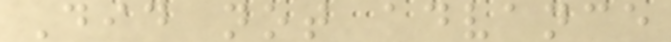Did not advance
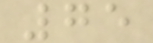75
